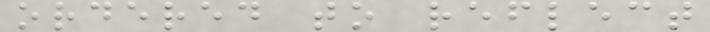ordered to reflect
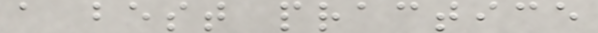a best practice
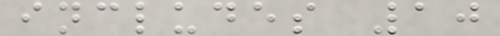includes 10
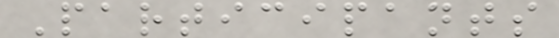Participants
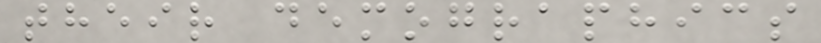their demographics
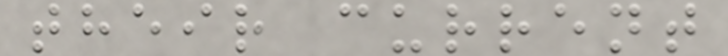their current
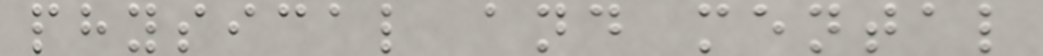physical and mental
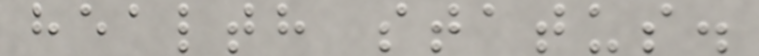health status.
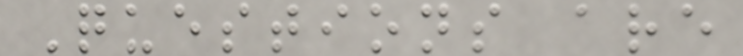Questions are
